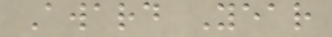Award Year
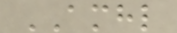AMHL
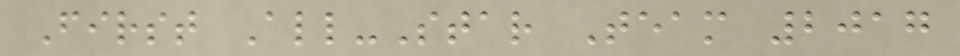First All-Star Team 2017
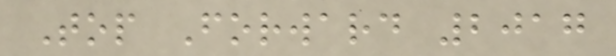Top Forward 2017
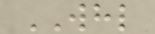WHL
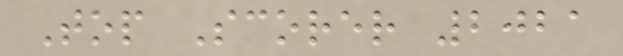Top Scorer 2021
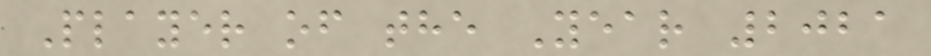Player of the Year 2021
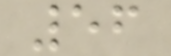56
